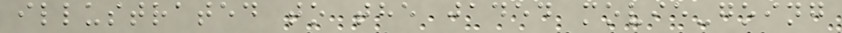illustrated to the jaded movie-going
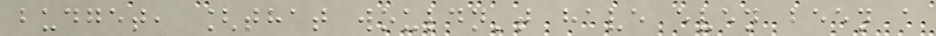budget, [that wouldn't have even been a
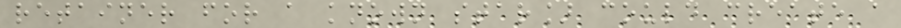retainer for a known star] could create a
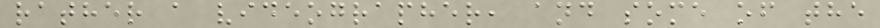rather a videographer, and some of the
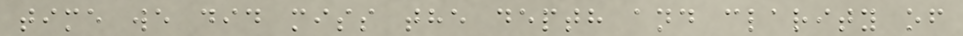time we did miss the depth and clarity of
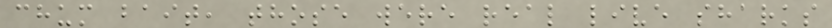chum bait, those were real live sharks
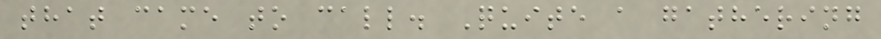that came to call. Quite a gathering
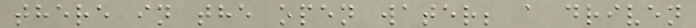there in the open water; a driven
